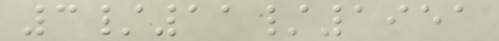3/11/1951
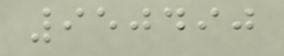950490
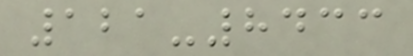121-8433
